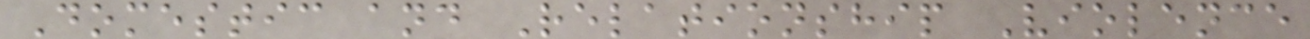Domestic and Relationship Violence
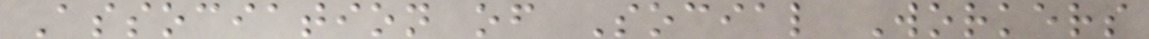Association of Social Workers
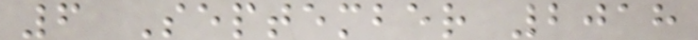6 September 2018
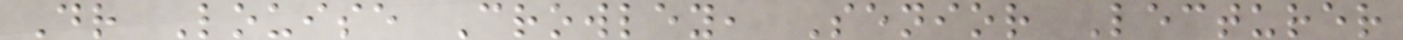Dr Louise Crowley, Senior Lecturer
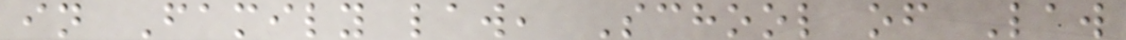in Family law, School of Law
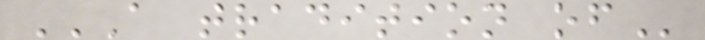A TRADITION OF
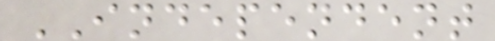INDEPENDENT
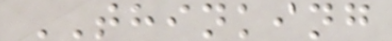THINKING
